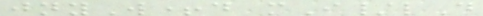jnyW+d mI/lD
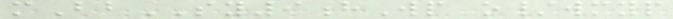mBbSY9hWp o/wmyp
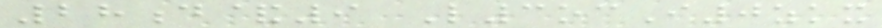28d&9 L3ocI0zkx
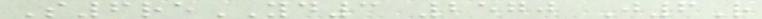S6reYD3 2570 J6R
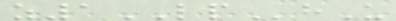z1LPhU
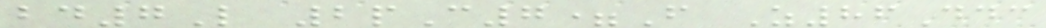bd7L 2pC7=F Z86Ddc
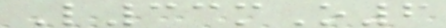L33mO6
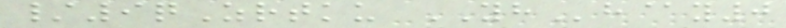/9qZrtku YHh@y0
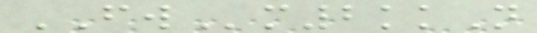FWm2kkN
